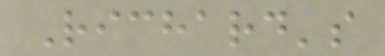Richard's
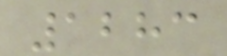1283
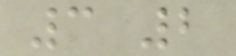3 2
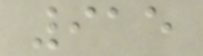915
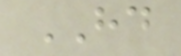HD
